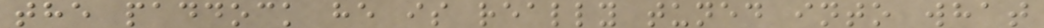the paddock he is really tuned into what
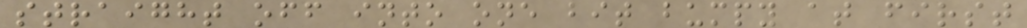straight off into one bit bumpy at first
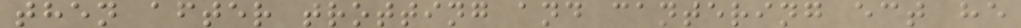then after trotting and cantering ect he
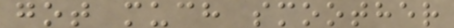got much smoother
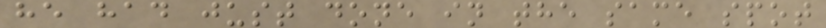he had just done in the same spot
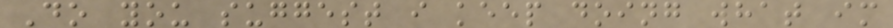Do you suggest i keep doing what im
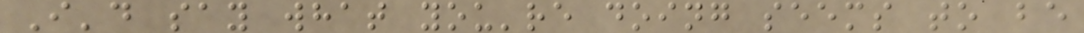I'd say what you're doing seems to be
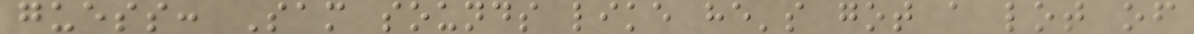guess: Sam sounds like he's got a lot of
